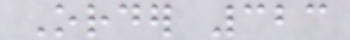Order 323
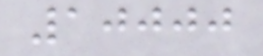10000
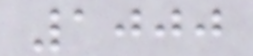1000
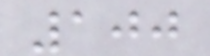100
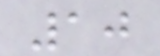10
